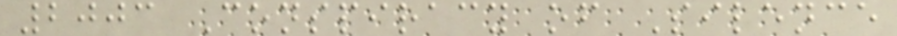2003 Conspiracy of Silence
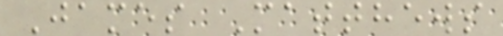James Matthews
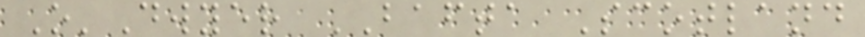O'Dwyer BAFTA Scotland
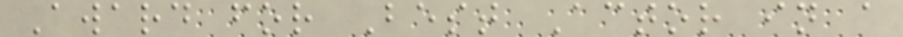Award for Best Actor in a
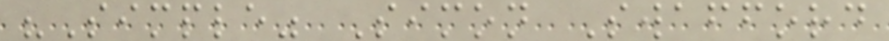"Simple" Simon Swafford
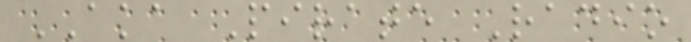AKA Pirate Radio
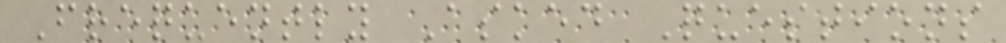Frequently Asked Questions
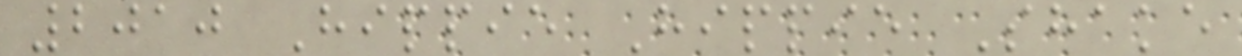2010 Hippie Hippie Shake
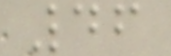46
